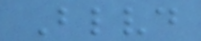Blvd
